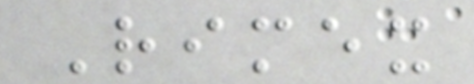Rimex
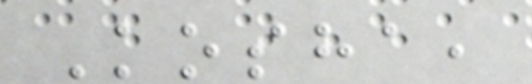Kosha,
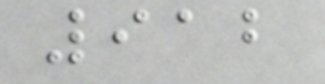912
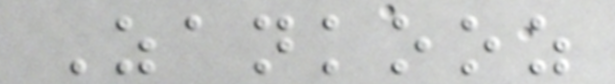Zankooz
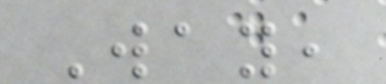Way,
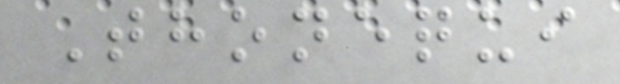Thonequi
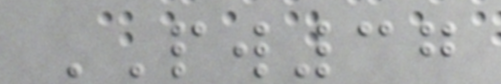PW37
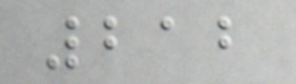212
